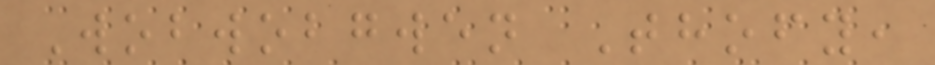Wobwobgwen Thofy,
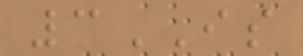3IS
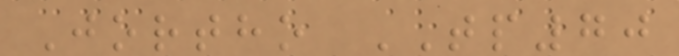Jortho TP70
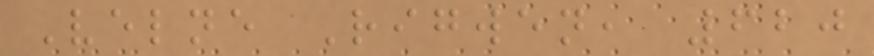Velne Rigwen, 620
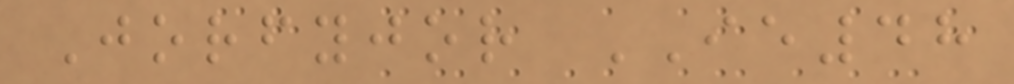Jorfyjor IE48
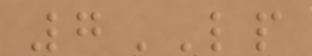7LP
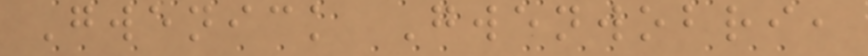Gwenick Gwenwobri,
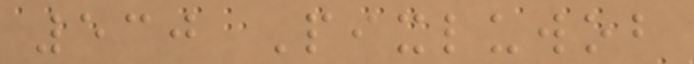530 Pixluwob
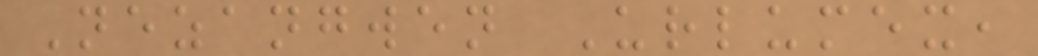Nezangwen Urlumex,
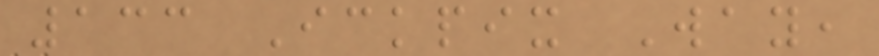133 Ickpix Way,
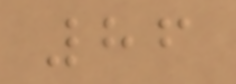86
